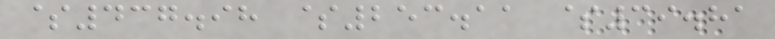$437.98 $253.11 $39.81
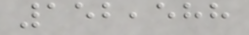152,588
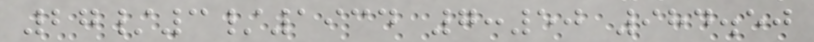27/3/1934 7:50 984.50
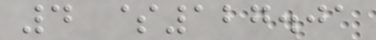4 $127.01
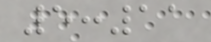5:11
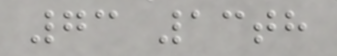73 13th
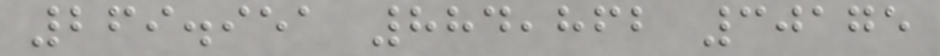269.951 884,862 30175
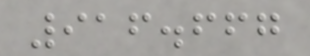916.667
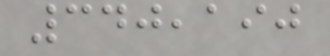340,190
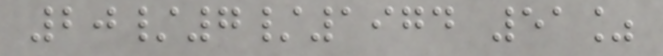20/7/1974 51%
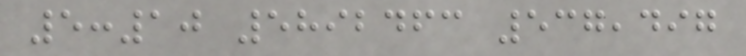5:10 5892463 537,497
